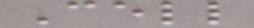Cell
